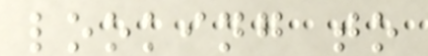looking to
